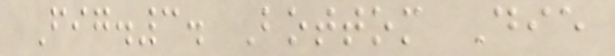Fig.3. Bottom Die
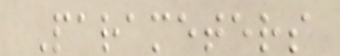Parameters
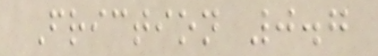Friction 0.7
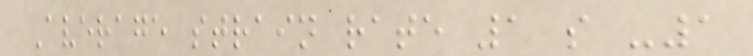Average strain rate 1 s -1
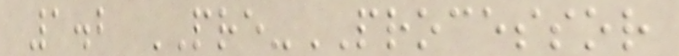1.2 PRE-PROCESSOR
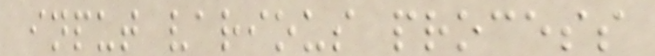input various process
